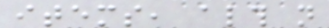items, although not
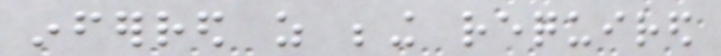inferred as being required
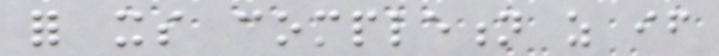for its completion as if
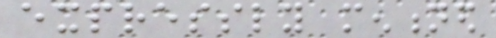expressly mentioned
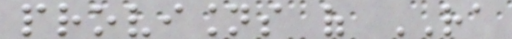provisions of RA
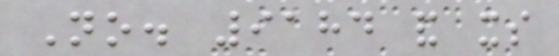No. 9184 and its
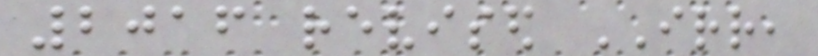2016 revised IRR,
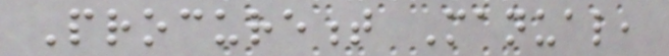Procurement Manual,
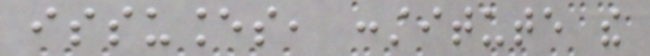issuances, constitute the
